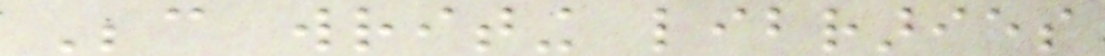Because writing libraries
